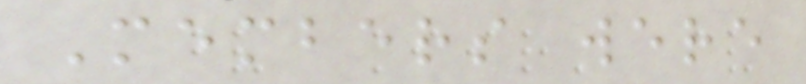Members were
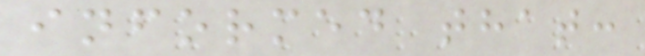informed that:
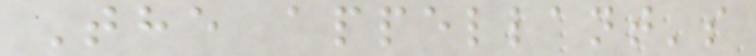The appellant's
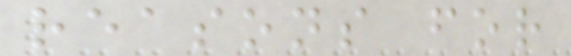reasons for
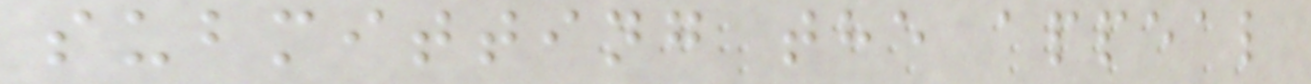submitting the appeal
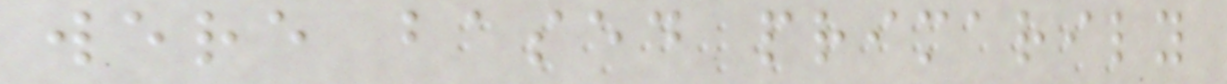were based primarily
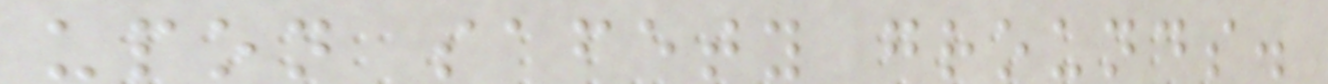upon safety grounds.
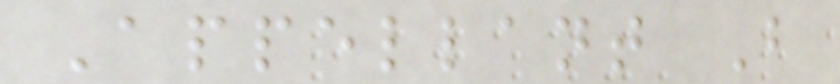Appellant B
